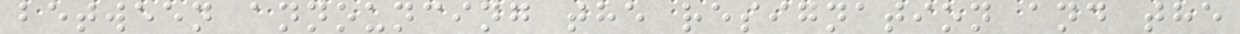between announcing the resignation and the
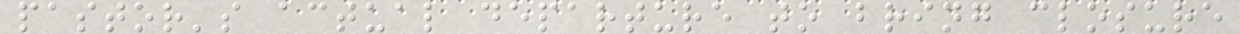pastor's actual departure to bring closure
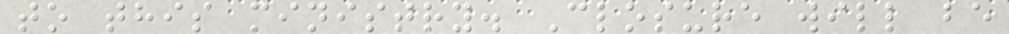to this ministry. Closure will be
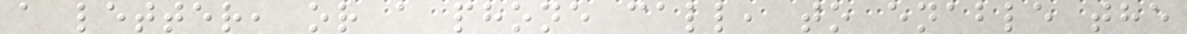a letter, or a phone call, to enable the
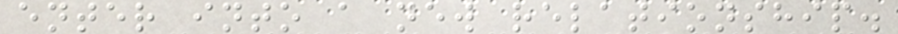enter into a new relationship.
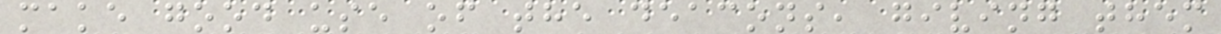make good use of the deacons, giving them
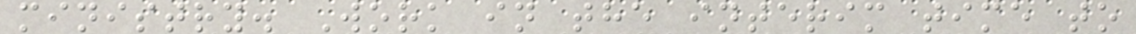ministry. Work in the interim time to
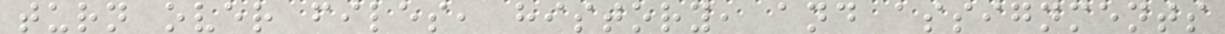turn over files, history, and assignments
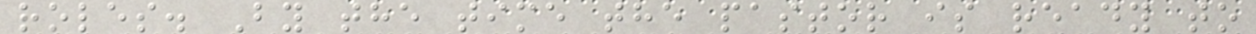roles. By the time the pastor is ready to
